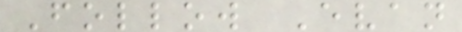Follow Evan
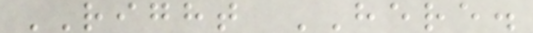RIGHT HERE.
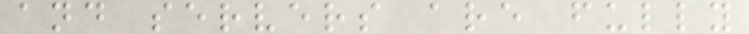and servers are fully
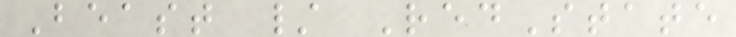Beast / RedState
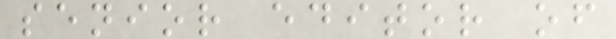senior editor of
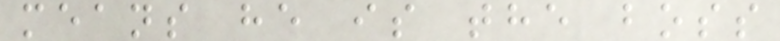means he is the boss
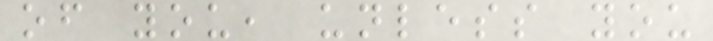of you, unless you
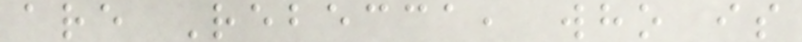are Rebecca, who is
